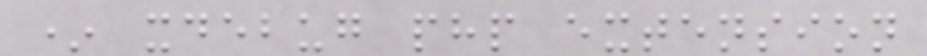* xdebug php extension
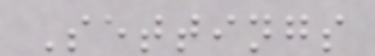Settings
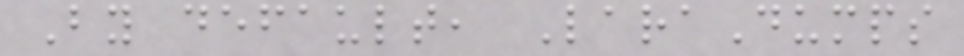By default, LaraDumps
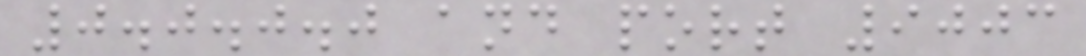0.0.0.0 and port 9003
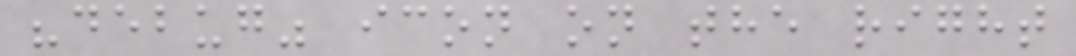"debug" icon on the right
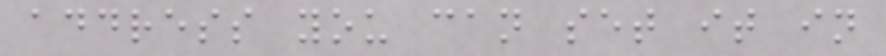address you can set it in
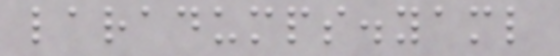laradumps.yaml
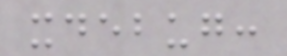xdebug:
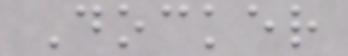Docker
